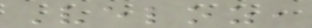Veloz,
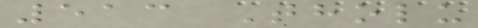513 Tholu
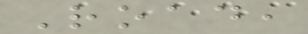Road,
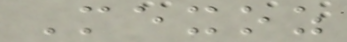Mexoz
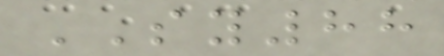SY88
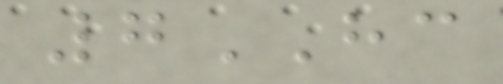7HC
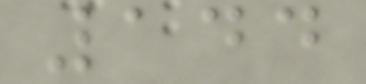144
